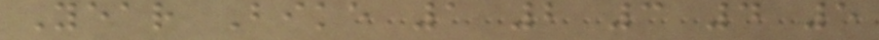Year Bike 1 2 3 4 5
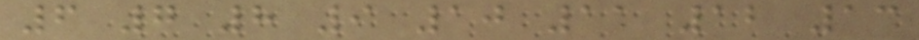6 7 8 9 10 11 12 13
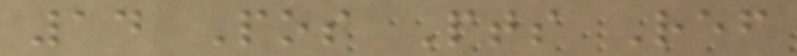14 Pos Pts Ref
